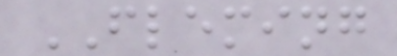FLEMING
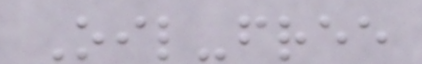Oil-free
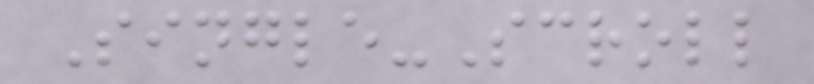Single-Scroll
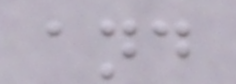and
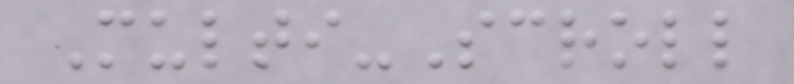Multi-Scroll
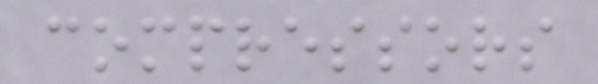compressors
